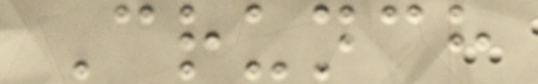Crunch
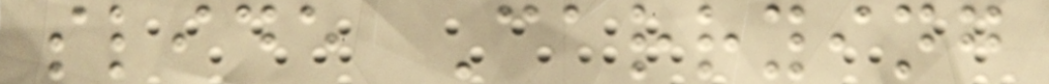slide Carrying
